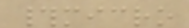#micro
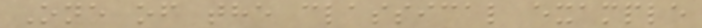One of the classical example
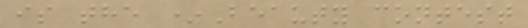is the *Beauty contest
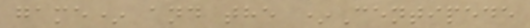game* and the *Centipede
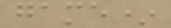game*
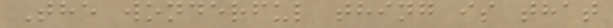The wonderful thing is that
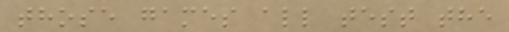those games all test the
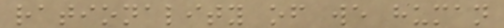rationality of we human
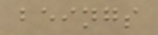beings
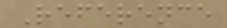Reference
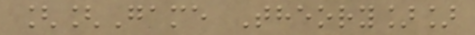[[Game Theory]]
